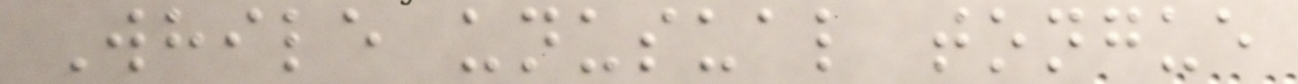While unusual tongue
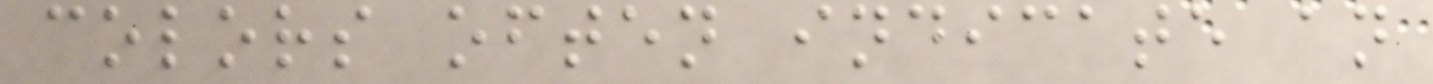colors often indicate an
